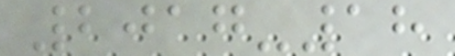2017-18
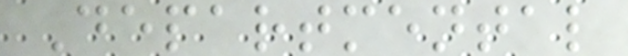Departmental
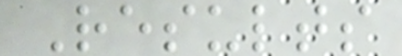Results
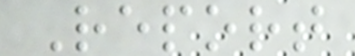Report
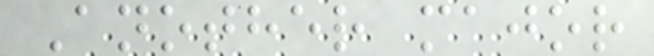Another major
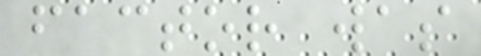factor was
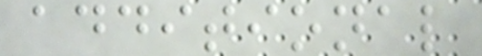additional
